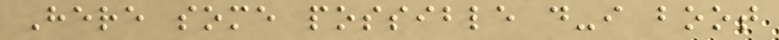Here some possible d-i boot
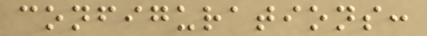configurations:
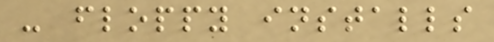- floppy installs
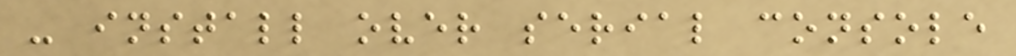- install over serial console
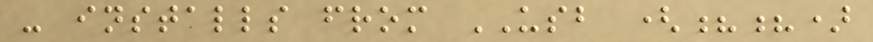- installs from USB (??)
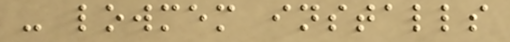- lowmem installs
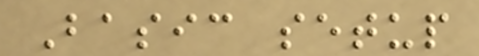Basic setup
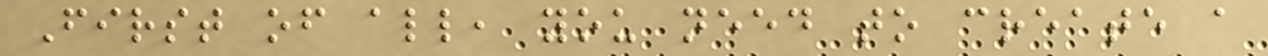First of all, you need to create a
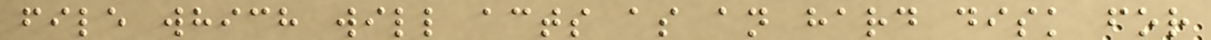file which will acts as an hard disk for
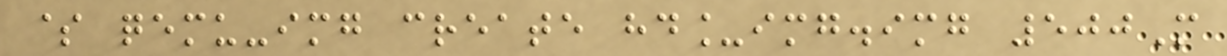$ qemu-img create hd_img.img 500M
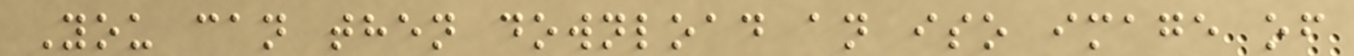You can then download an iso image of
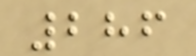286
